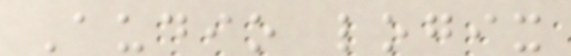Audio logix
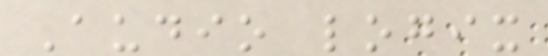Audio logix
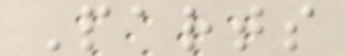Parts
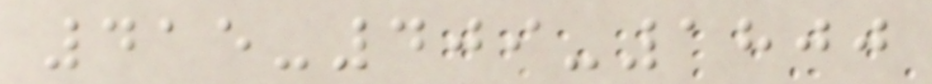415-409-1800
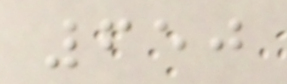650
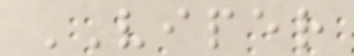VIPER
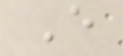E
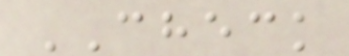CHECK
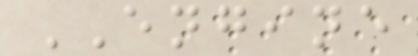ENGINE
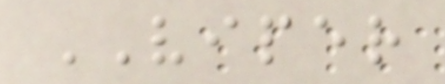VIPER
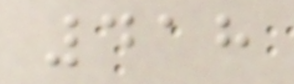418
